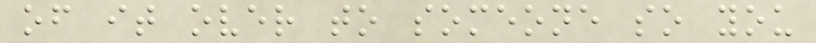of it over to someone so you
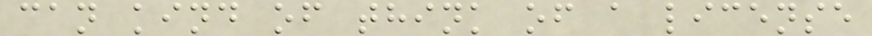can kind of think of a license
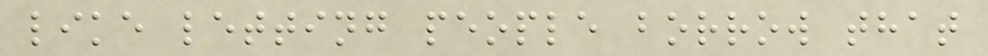like letting people borrow that
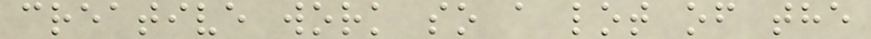creative work so a lot of the
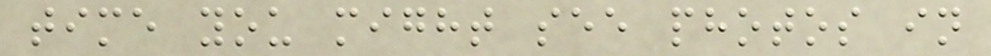time you might see photos in
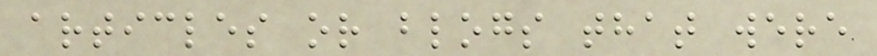articles or blogs that were
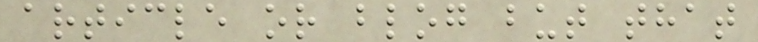article or blog but that
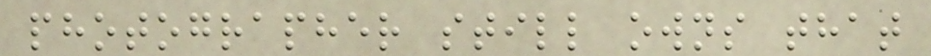photographer still owns that
